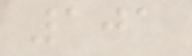101
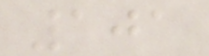101
